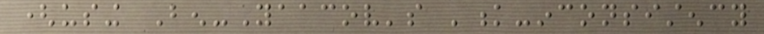(using Ben-Yaacov's 'k-inconsistency
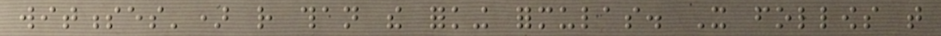witnesses') rather than the forking formulas. It follows that
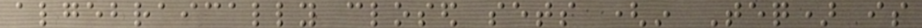algebraically closed sets (in Teq) is
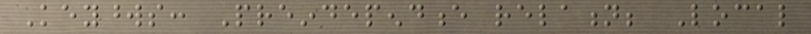Keywords: Preindependence relation; Local
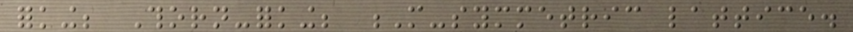forking; Thorn-forking; M-symmetric lattice.
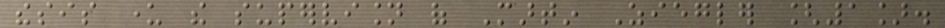thesis under the supervision of Martin Ziegler [1].
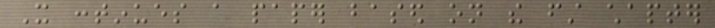It continues a paper based on the first chapter
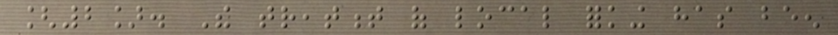[2]. The treatment of local forking has been
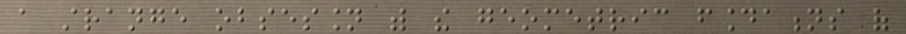a strange obsession with the geometric foundations of
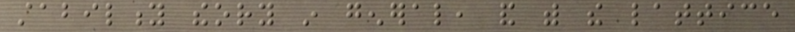stability theory in general, and with the lattice
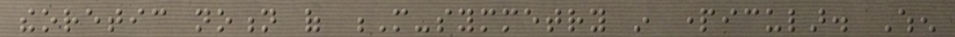theoretic notion of M-symmetry in particular. When
